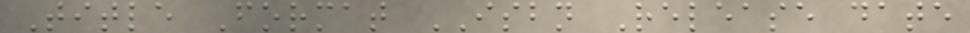Title Format ISBN Release date
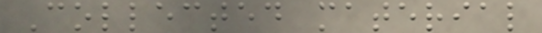Collected material
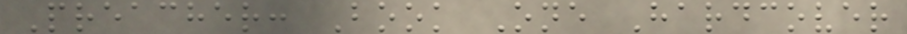Preacher: Book One Hardcover
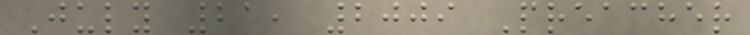July 21, 2009 Preacher
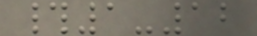#1-12
